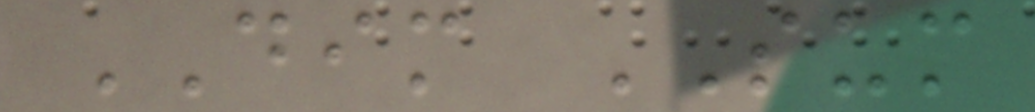DIM SUM
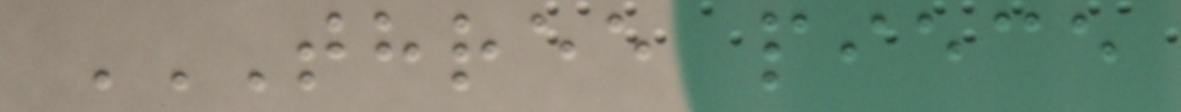THREE PIECE
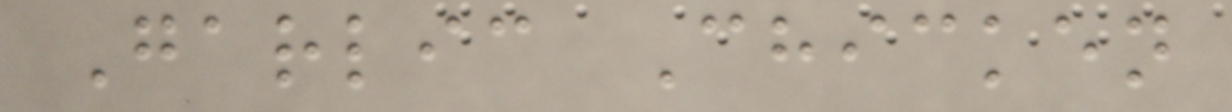Garlic Chicken
